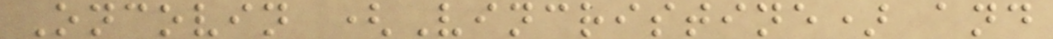Oncovin (Vincristine) and
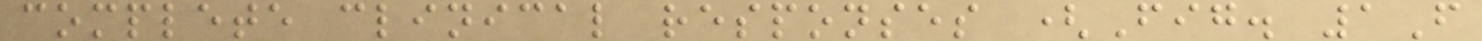complete clinical responses (Fig. 1F
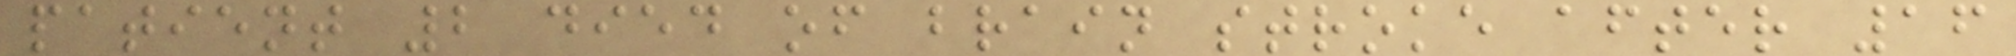patient 2 died of brain stroke after 16
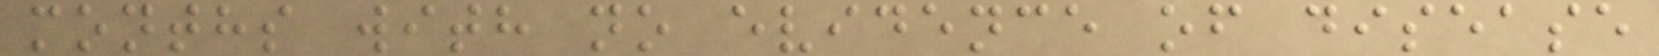months with no evidence of disease
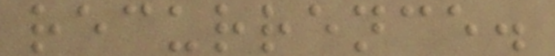recurrence.
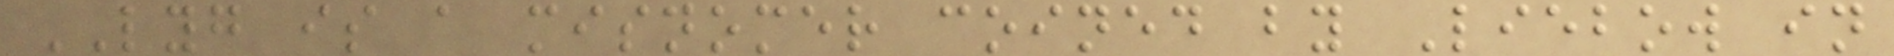LYG is a misnomer coined by Liebow in
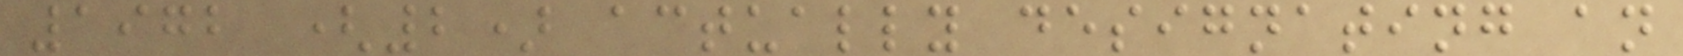1972 (2) actually designating an
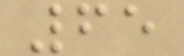65
